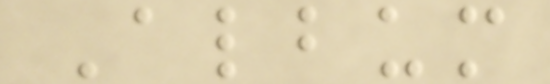Album
